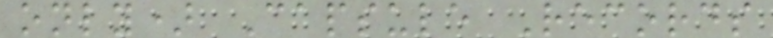only) Capsule Records
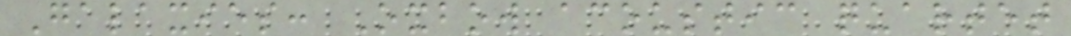Galaxies: Oxbow acoustic quartet
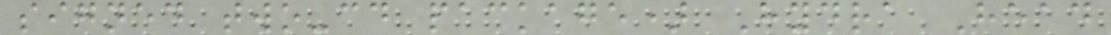signed two-cd package) Hydra Head
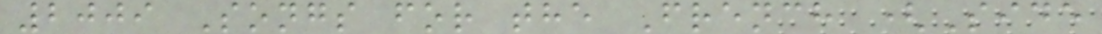2009 Songs for the French (Side
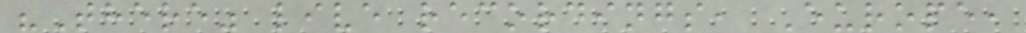"There" live recordings, Europe,
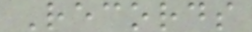Records
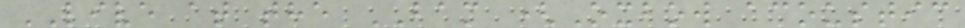LIVE at the BAM (Oxbow acoustic
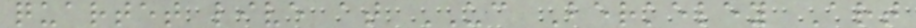quartet live at UC Berkeley Art
